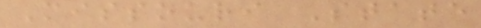Missouri State
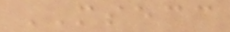MSECC
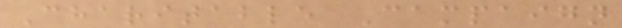Charitable Campaign
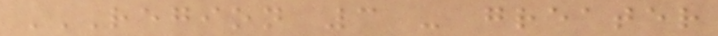REGION 3 - GREATER
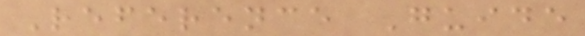Reference Guide
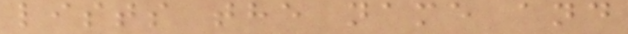lists the name and
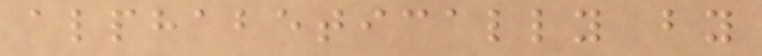alphabetically by
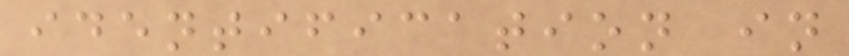identification in
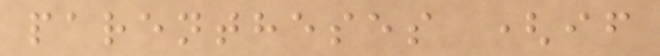parentheses (if
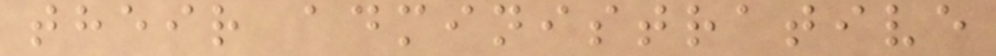their administrative
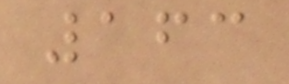163
